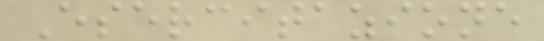Esercitazione
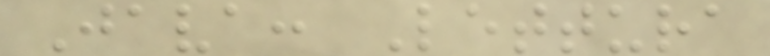Java: Lettura
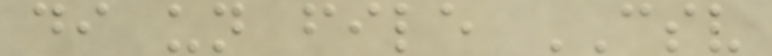di un file CSV
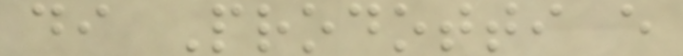di Prodotti e
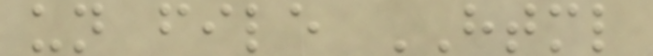un file HTML
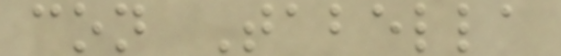con Tabella
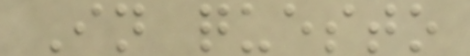In questo
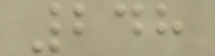248
